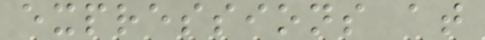expressions at
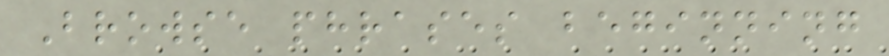Browse phrases beginning
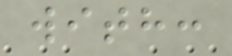with:
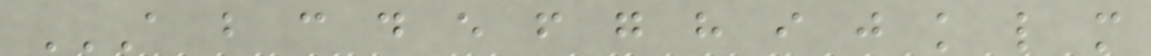A B C D E F G H I J K L M
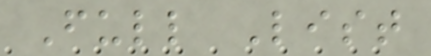Full List
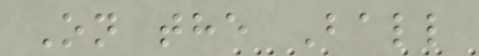On the Ball
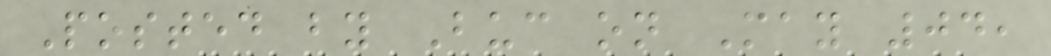Posted by Buc on May 04,
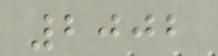2002
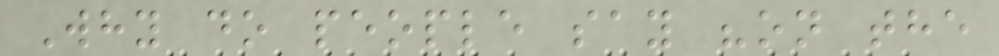Why do people say "on the
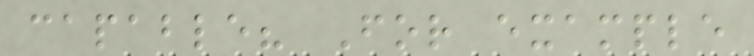capable? For example
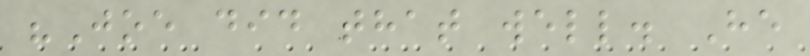"Joe did that well. He
